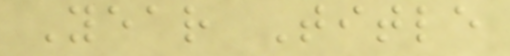Year Title
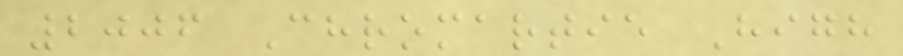2006 Chromartie High
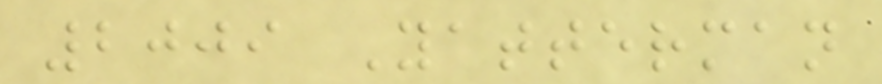2009 Yatterman
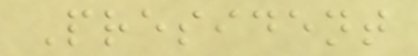President
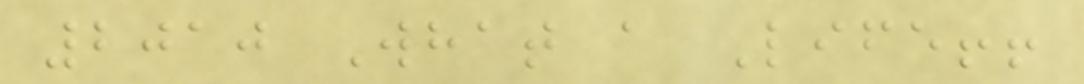2010 What a Life!!
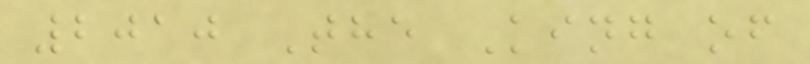2010 The King of
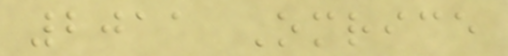2011 Omrice
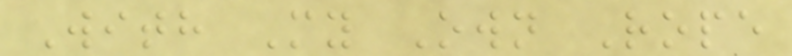With My Own Rope
